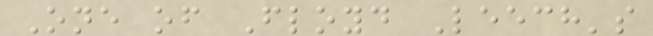One of Floyd Leech's
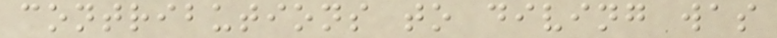contributions to diving was
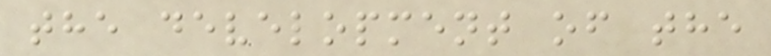the development of the
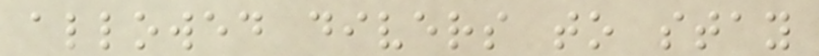allowed divers to stay
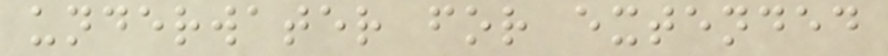underwater for extended
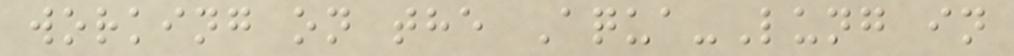working on the Aqua-Lung in
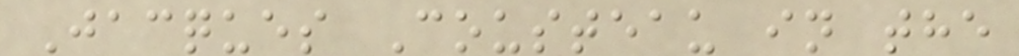Jacques Cousteau in the
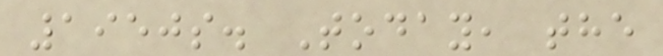1950s. Today, the
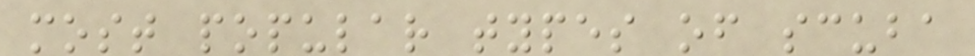most popular types of scuba
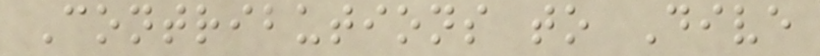Contributions to Dive
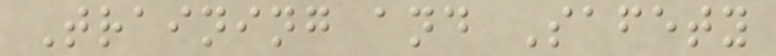Training and Safety
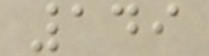149
